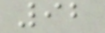92
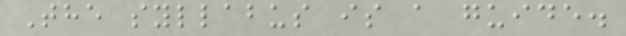The syllabus is a guide.
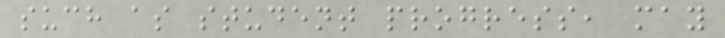such as student progress, may
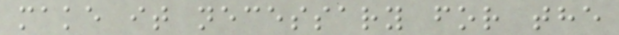make it necessary for the
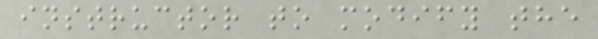instructor to modify the
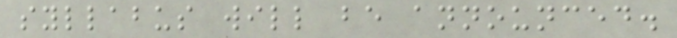syllabus will be announced.
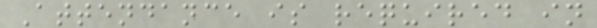Attendance is required in
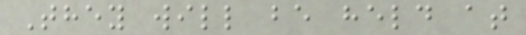They will be held at
